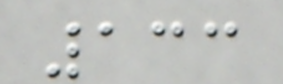133
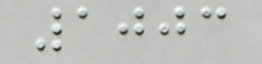1003
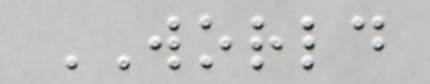WORLD
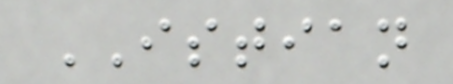ISTIAN
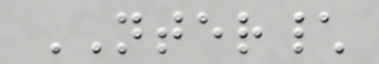NTER\
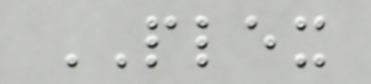PLEX
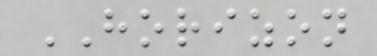HORIZON
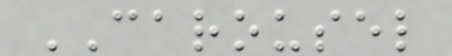CAROUSEL
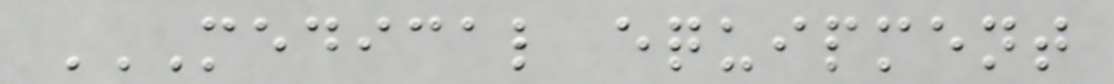MEDICAL EQUIPMENT
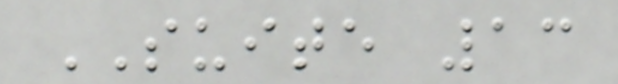SUITE 13
